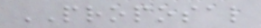PROPOSAL
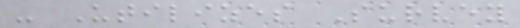- Utilizes Survey
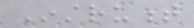Instrument
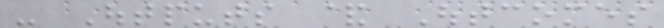- Outputs & Outcomes
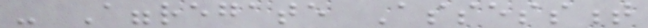- Aggregate Assessment
